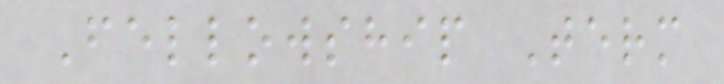Fellowship Term
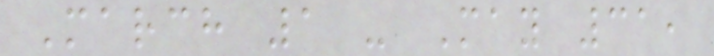March 1 - May 31,
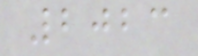2023
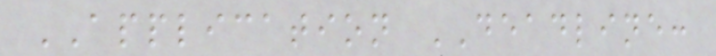APPLICATION DEADLINE:
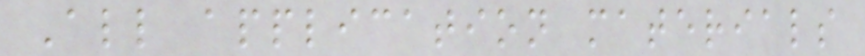All application materials
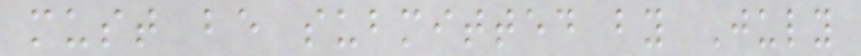must be submitted by July
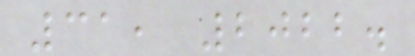31, 2022.
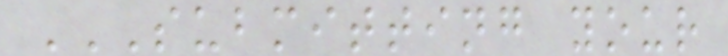SUBMITTING YOUR
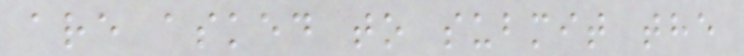are asked to submit the
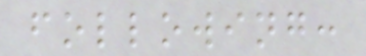following:
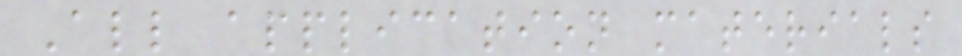All application materials
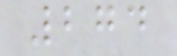274
